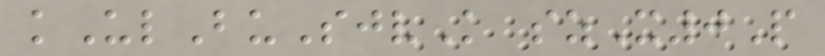kUlBuSjvK szX0P
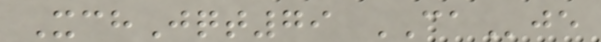XchJqt79 CAje
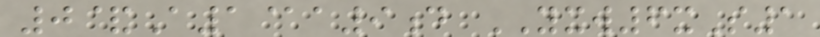0&A1@a9d YXW6xS1
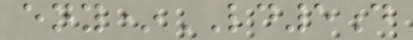eny*LD5d
